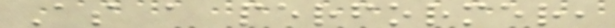As a performer,
